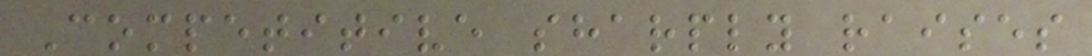Competitive sharply raises
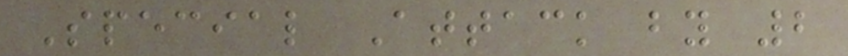Special Attack by 2
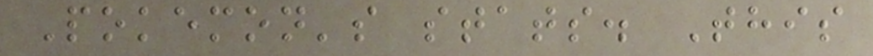Pokemon's stats. This
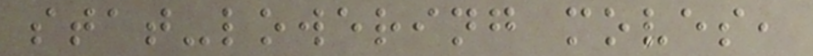stat-lowering moves,
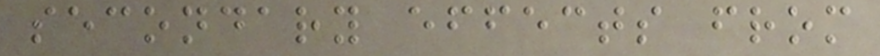secondary effects from
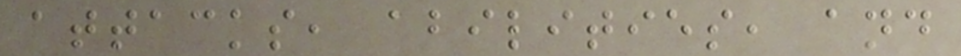attacks, abilities, and
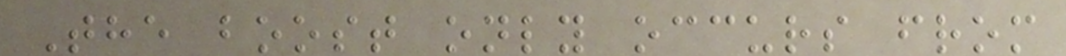The boost only occurs from
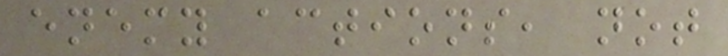enemy actions, not
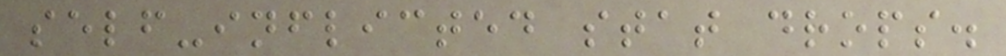self-inflicted stat drops.
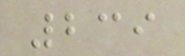239
